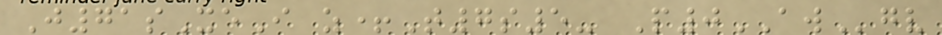J71sXeI z+T7s5- P0AWgv
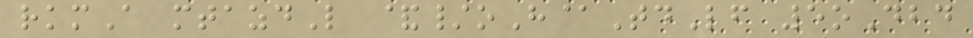rkmA mtazdL &/oH@TdLf 5oDbd
